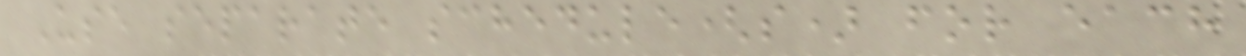Use separate schedule(s) for each
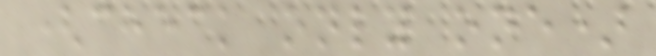(check only one)
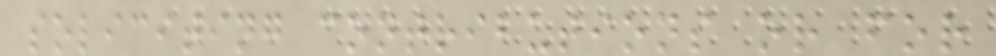soliciting contributions or for
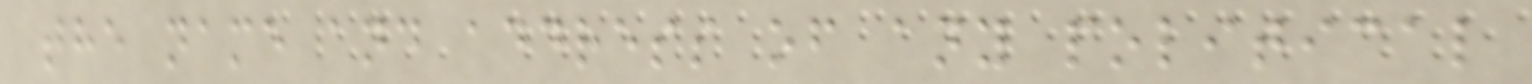the name and address of any political
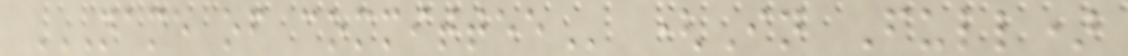NAME OF COMMITTEE (In Full)
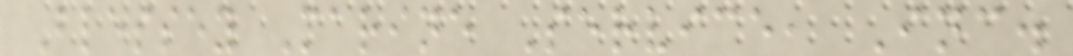Blessey Marine Service, Inc.
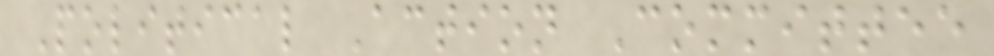Political Action Committee
